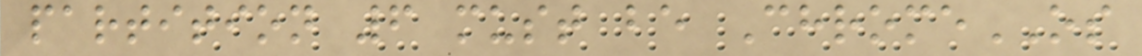partition 6 must be ChromeOS
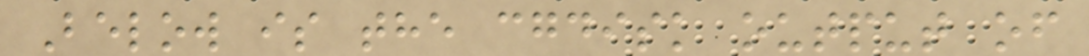Below is the cgdisk output of
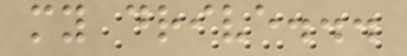my drive...
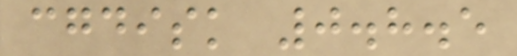cgdisk 0.8.5
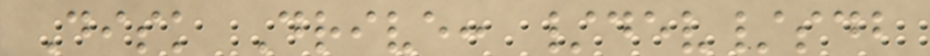Disk Drive: /dev/sdb
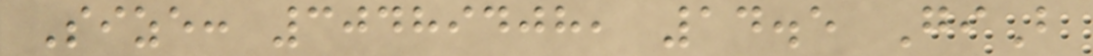Size: 30489408, 14.5 GiB
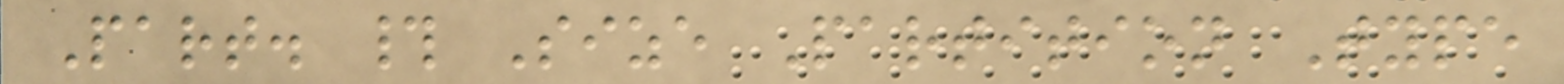Part. # Size Partition Type
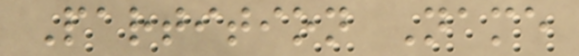Partition Name
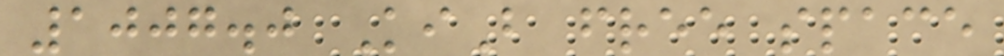1007.0 KiB free space
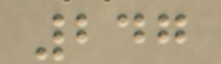247
